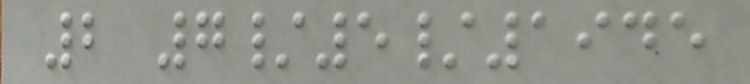2 7/5/1945
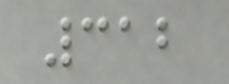312
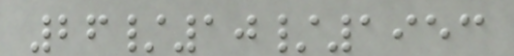26/10/1953
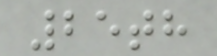25th
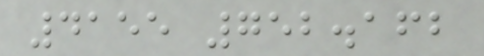4155 752.162
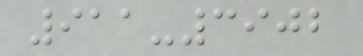911-3902
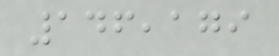146,179
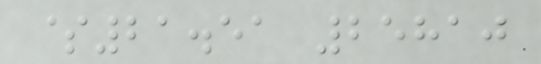$21.51 25810
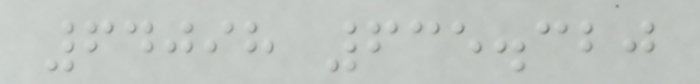64098 635.320
